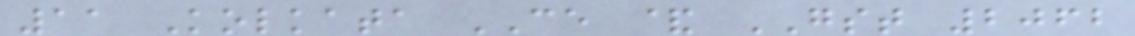11 Kolkata CE & GST 2062
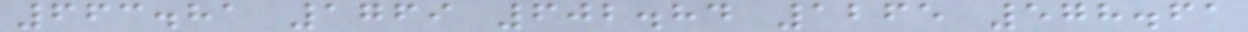663.81 1769 602.84 1265 578.61
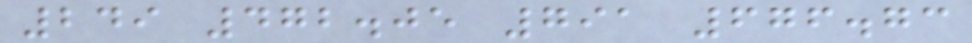249 472.05 791 676.73
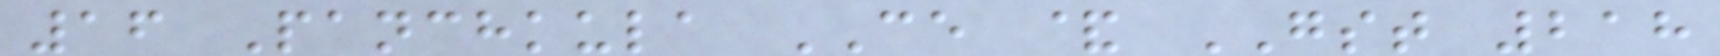16 Panchkula CE & GST 218
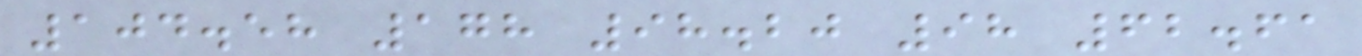104.58 178 98.20 98 62.61
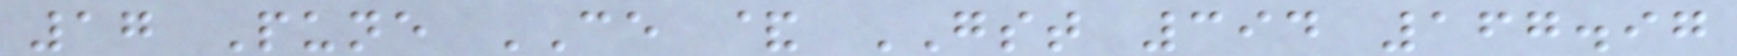17 Pune CE & GST 394 167.97
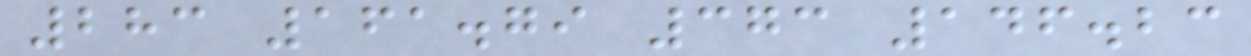283 161.79 373 146.23
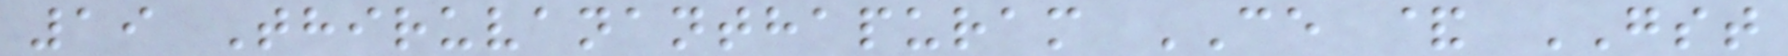19 Thiruvananthapuram CE & GST
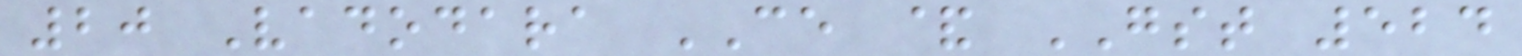20 Vadodara CE & GST 524
